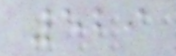529
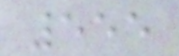555
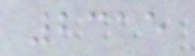2315
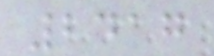2417
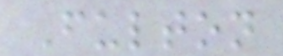Fulton
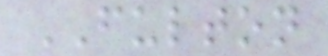FULTON
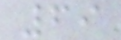69
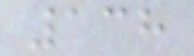138
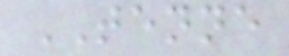TENNE
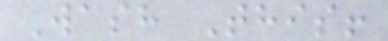Wash This!
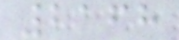2168
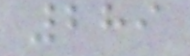289
